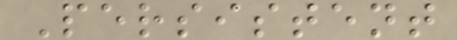Persistent
